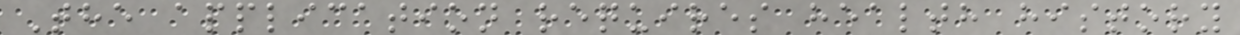The application requires health history
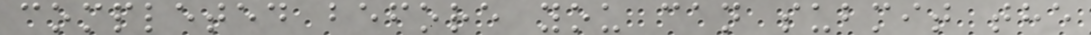completed before you can submit the
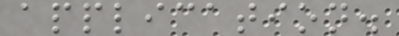application.
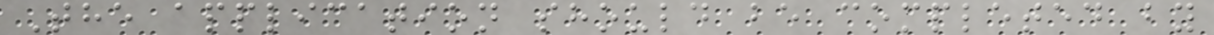The application should be completed by
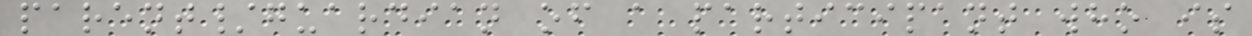parent/guardian of a participant who is
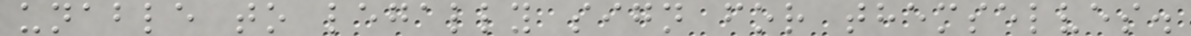unable to legally sign for themselves.
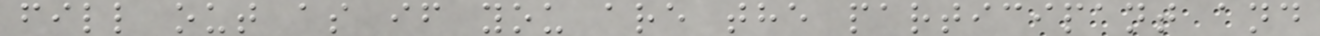fill out as if you are the participant and
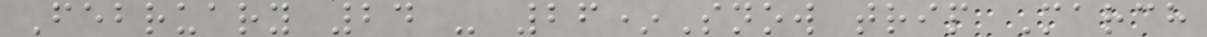February 24 - 26*Snow trip March
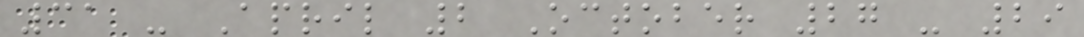31 - April 2 October 27 - 29
